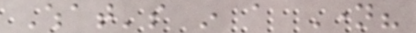What's in a Name?
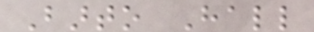Barto Hall
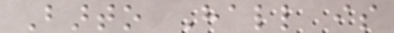Barto Hall is
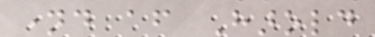named after Harold
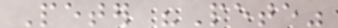Peter "Pete"
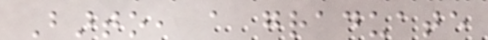Barto, a graduate
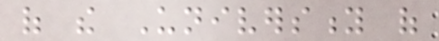of the University of
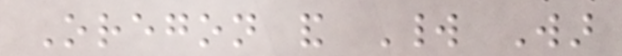Oregon and World War
